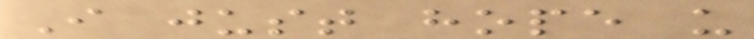I just hope u
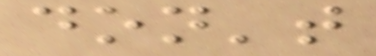don't
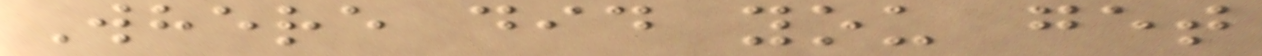Where did you get
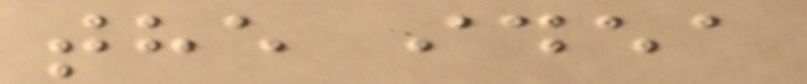the idea
